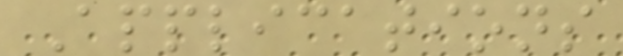Applications
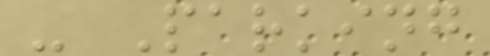- Parking
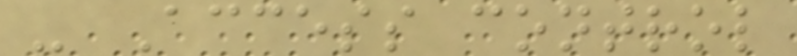- Access control
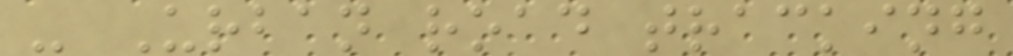- Urban road tracking
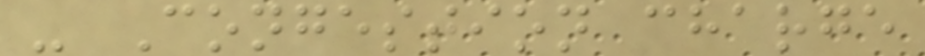- Congestion charge
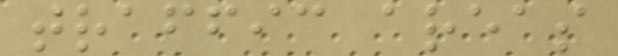traffic areas
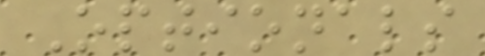Optionals
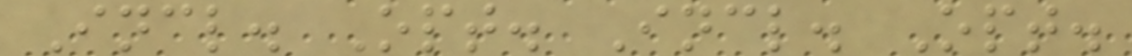Incl. Opt. Incl. Opt.
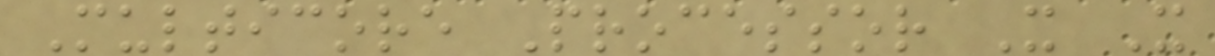Multicore Processor X X
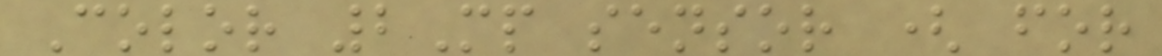Color 2Mp sensor ( for
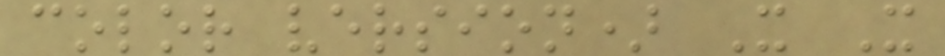color version) X X
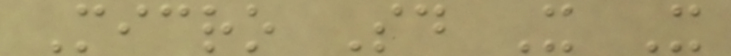Micro Sd X X
